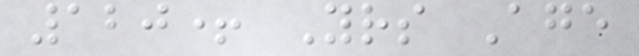120+ Yrs Age
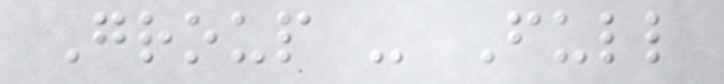Group - Full
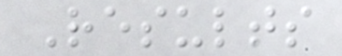Results
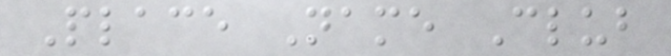Place Name Club
